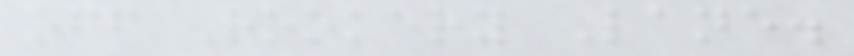off Rookery Lane.
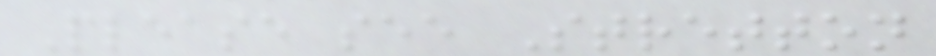Please see Stretton
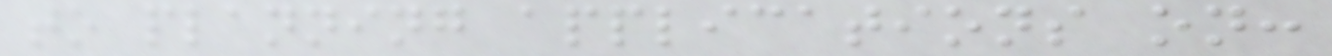to planning applications on:
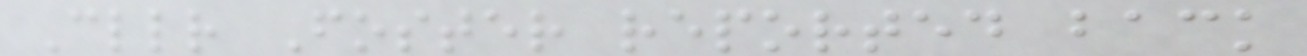Cllr Foster reported back
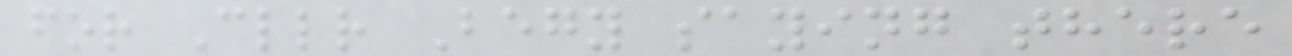for Cllr Begy saying there
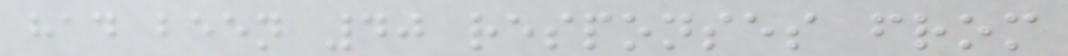had been 40 responses from
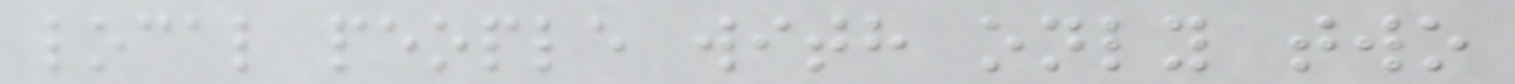local people with only two
